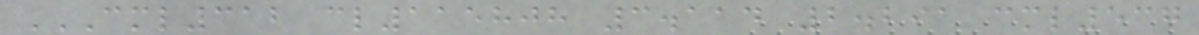CML312 CL115808 3.114 2.291 CML537
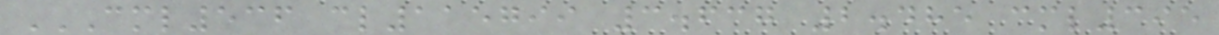CML536 CL115799 3.637 2.485 CML395
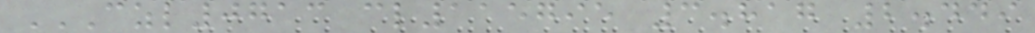CZL0713 CL115795 3.817 2.449
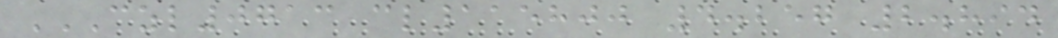CZL0713 CL115800 4.257 2.894
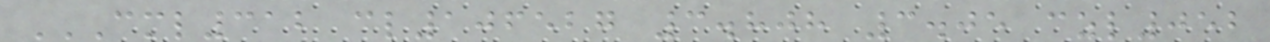CML312 CL106527 3.808 3.05 CZL052
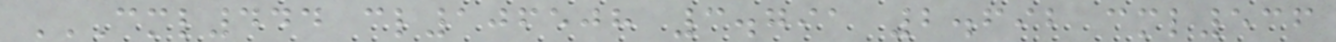CML444 CL106508 3.791 2.692 CML536
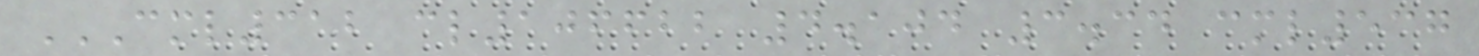CML312 CL106622 4.104 3.34 CML537
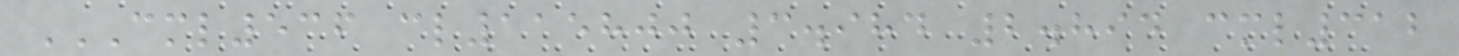CML536 CL115800 3.984 2.894 CML312
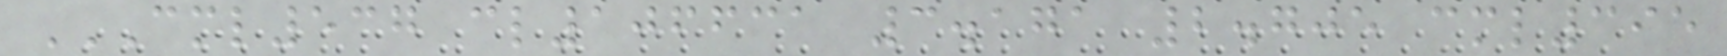CML537 CL106631 3.171 2.705 CML395
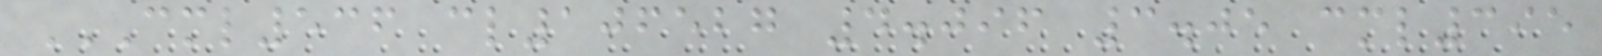CML536 CL106527 4.096 3.05 CML395
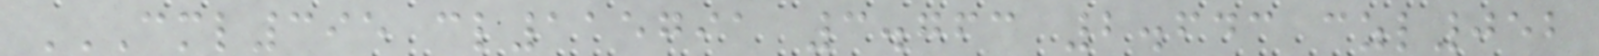CML395 CL115791 3.763 2.643 CZL052
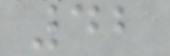42
